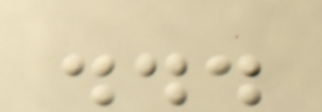...
